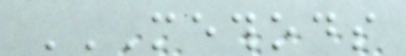METHODS
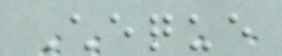Cheque
